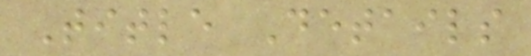Title Details
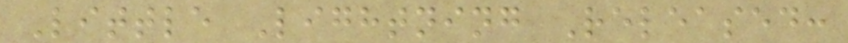Little Lightning Released:
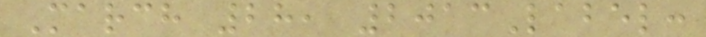March 28, 2013Label:
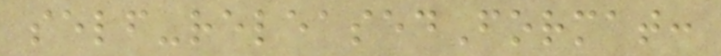self-releasedFormat:
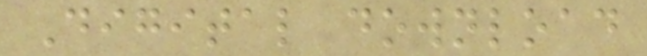Digital download
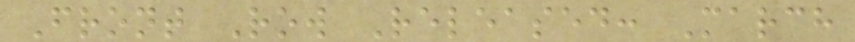Front Row Released: March
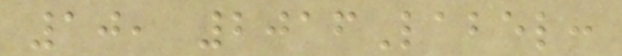10, 2016Label:
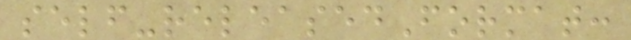self-releasedFormat:
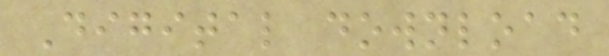Digital download
